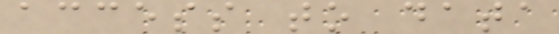access to data
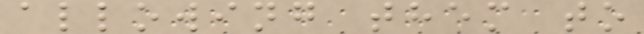allowing them to
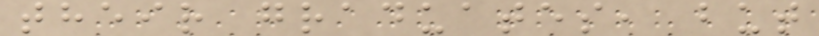their graduates, but
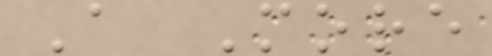A More
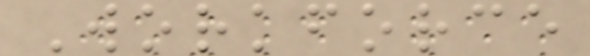Workforce
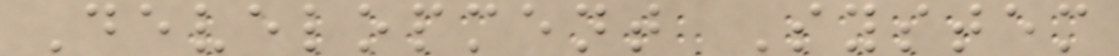Development System
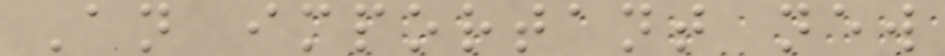An important new
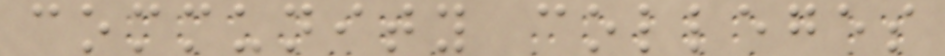community colleges
